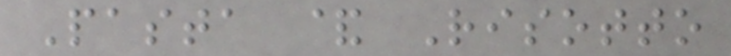Pasta & Risotto
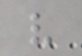v
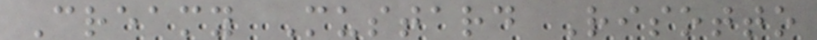Creamy Mustard Risotto
